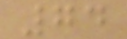74
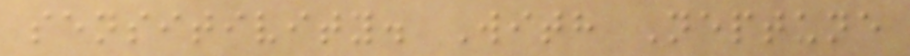sensitivity. With Neptune
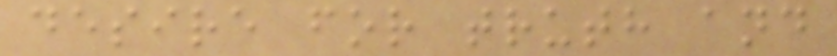desire for truth and
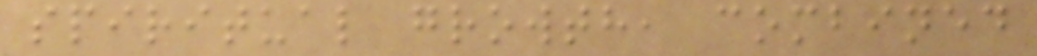spiritual growth, combined
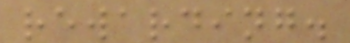rewarding.
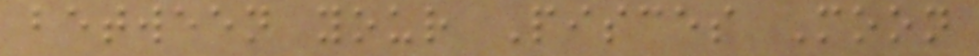between your Pisces Moon
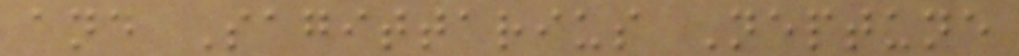and Sagittarius Neptune
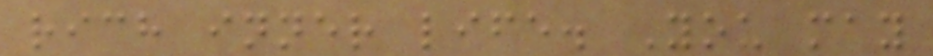rich inner life. You may
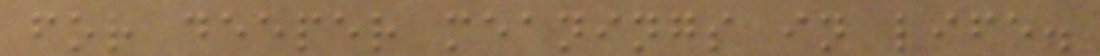for deeper meanings in life.
